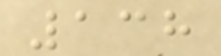138
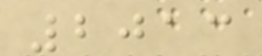2013
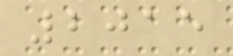2015
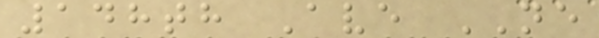148th Ave NE
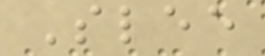Slee
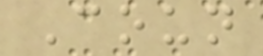Coun
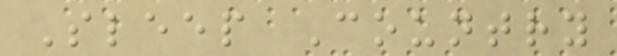Sleep Country
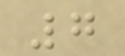7
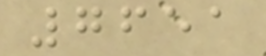7651
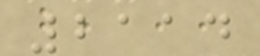2114
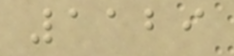1129
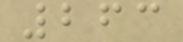263
